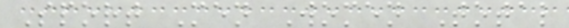Sport Men Women Total
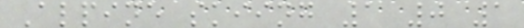Alpine skiing 1 0 1
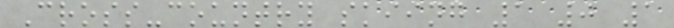Cross-country skiing 1 0 1
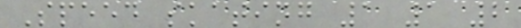Speed skating 1 1 2
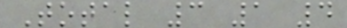Total 3 1 4
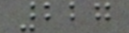227
